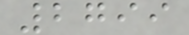2799
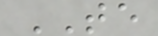TE
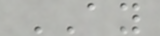AY
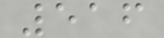516
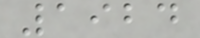1924
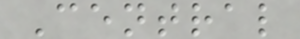Central
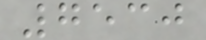7530
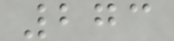273
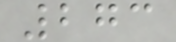273
